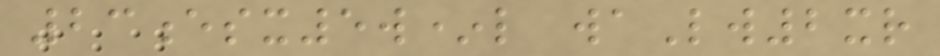23esx5w*l waLw2xr
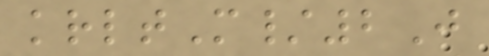krltM/2J
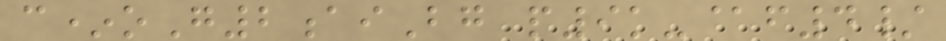c*oG2aiBg p9k-@f4/
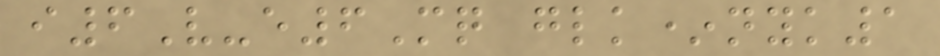i6V-e6Mq glk*nyk1
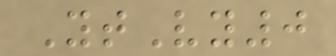YtVy0
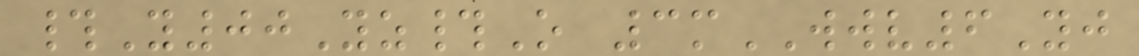#Y00Yz#O 3mWWV6Yj
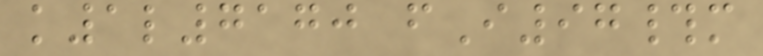k1l7170 fI97#m
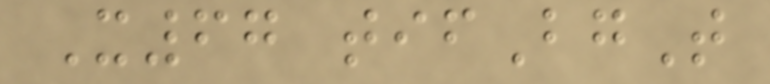X67 tifBgT
